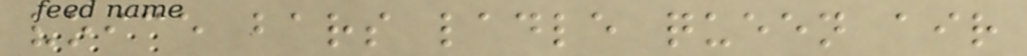voice bars ladle queen air
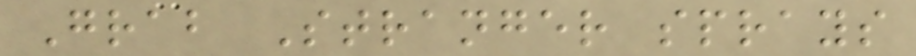Grab Stranger sprays
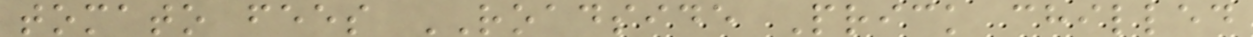tomato fees ROADSIDE Prick chilled
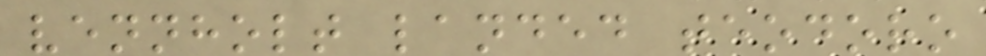vennholt landed teodoro
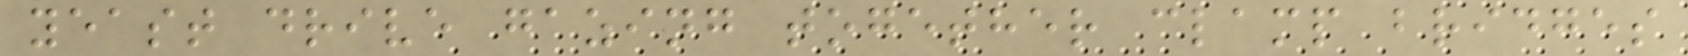yeast drive gazing together clamp bridges
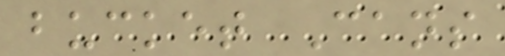bucket Cans
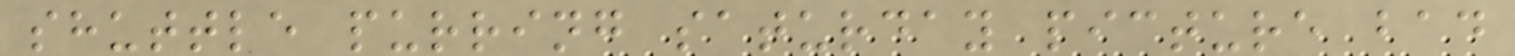shuttle purring saturday picture bad
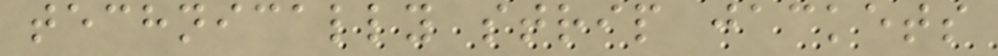technically strip jackets
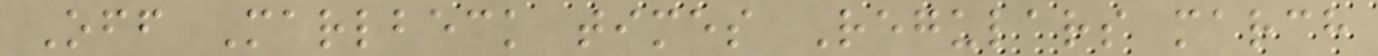Off Marlbeck times Regulars march
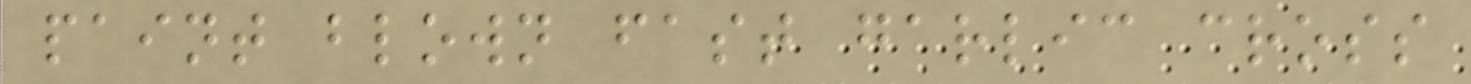paint blown fast garlic cross
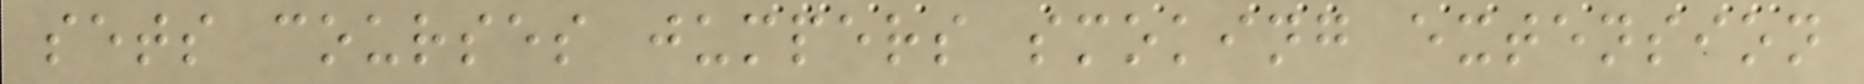sets courses jumpers smoking extension
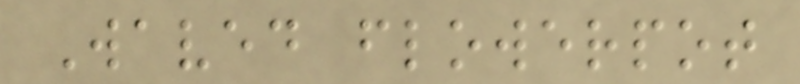Waved flowerpot
